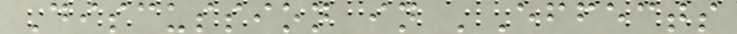Discussion in 'Effects
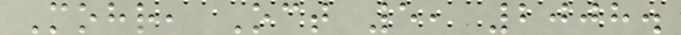Mohr, Oct 5, 2008.
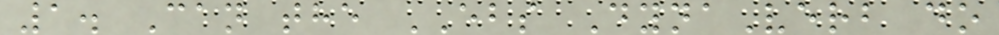1. Can the EBS DynaVerb do
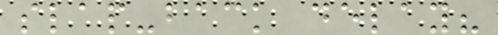slap-back delay?
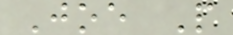Joe P
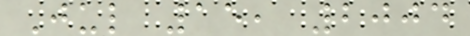Jul 15, 2004
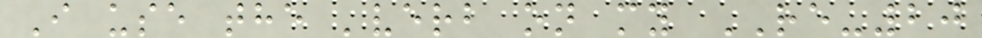I use the 'verb on my RE-20
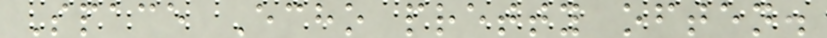Space Echo pretty often.
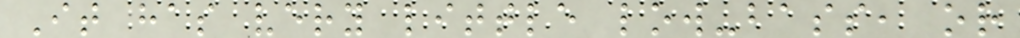It has very little low-bass, or
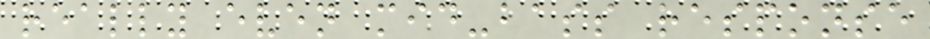really even mid-bass response
